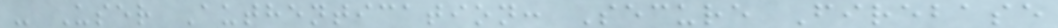- User Authentication: Secure Firebase
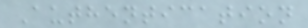Authentication
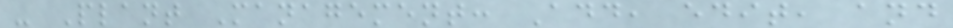- Plant Management: Add, edit, and
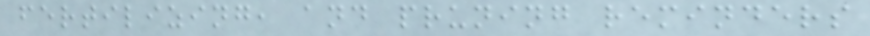fertilizing, and pruning reminders
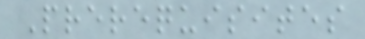Prerequisites
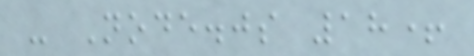- Node.js 18+
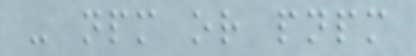- npm or pnpm
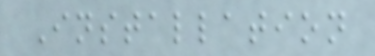Installation
